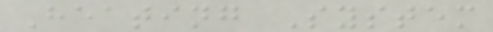Heating System
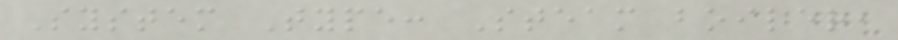System Type: Steam boiler,
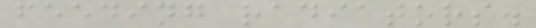feeding radiators.
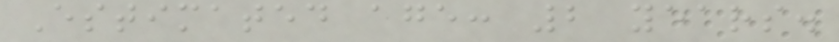Estimated age: 2 years.
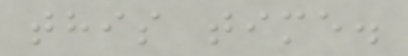this time.
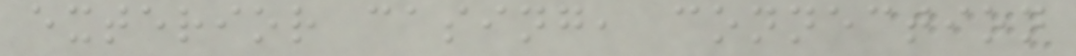exterior casing, connection
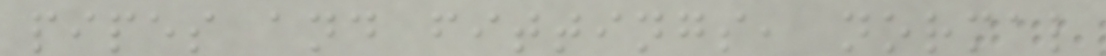pipes and fittings, normal
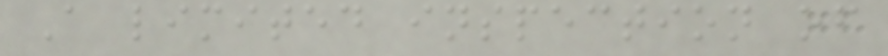A limited inspection of
